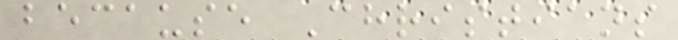because Christians
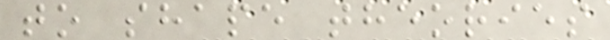to shape theories
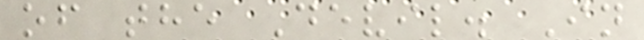of the Devil. In
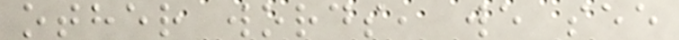other words, we see
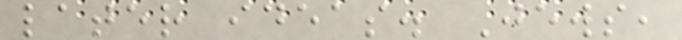later ideas. Jews,
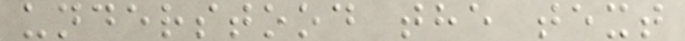understood the text
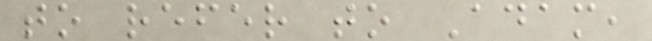to refer to Adam,
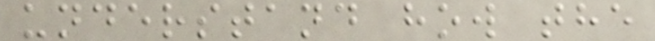understand how the
